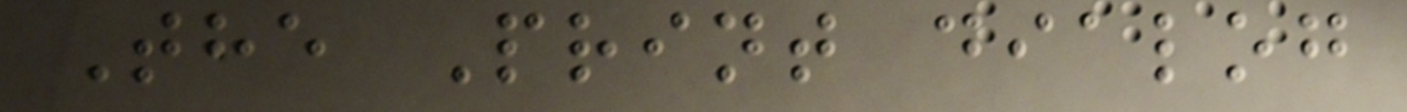The Print dialog
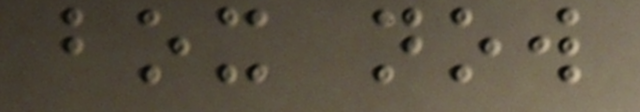box now
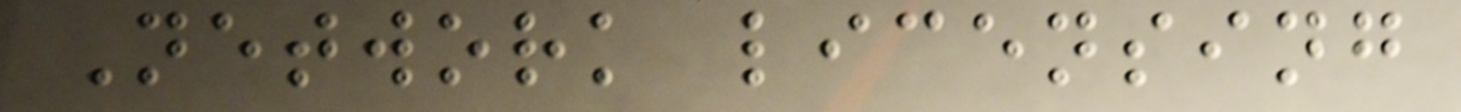Network licensing
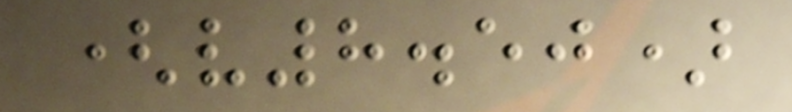(v8.50)
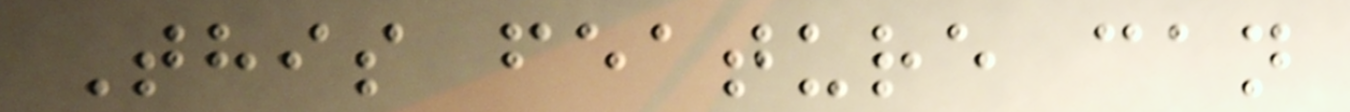This feature can
